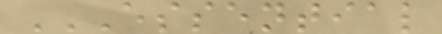ESSENTIAL
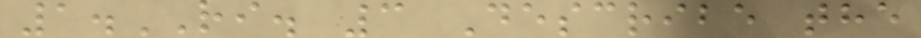1.RI. 3 Describe the
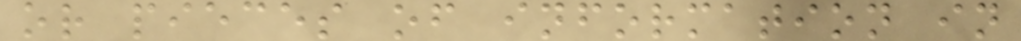or pieces of information in
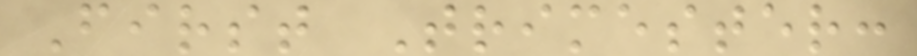First Trimester:
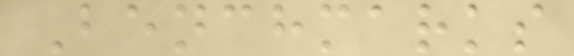Benchmarks
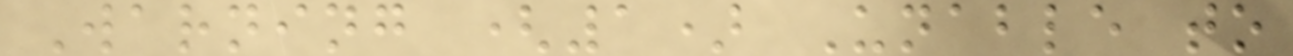Warning (1) Unable to
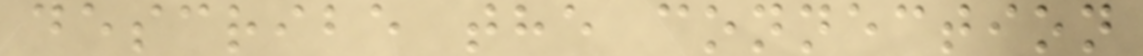describe the connection
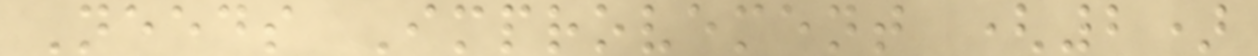Needs Improvement (2)
